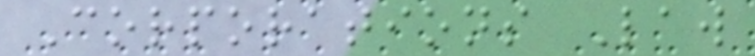Corporations Law
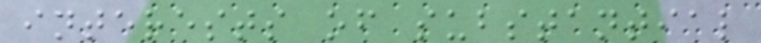interests of substantial
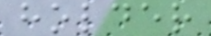holder
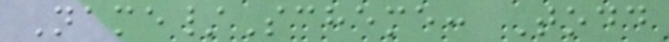Name/Scheme: Todd
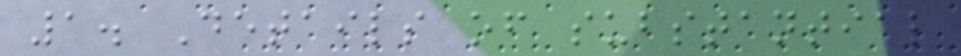1. Details of substantial
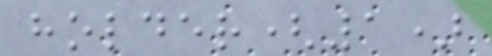holder(1)
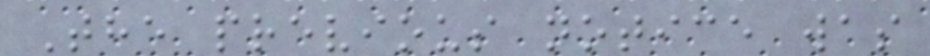The previous notice was
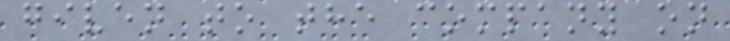given to the company on
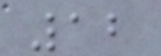12
